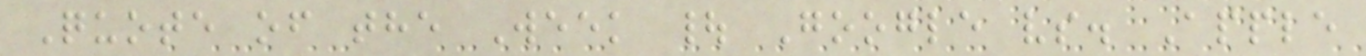Quote of the Week | Google vs. Apple
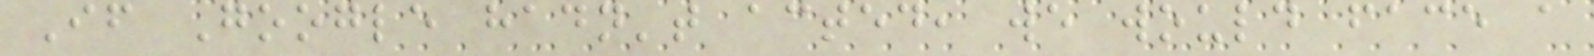If Google hadn't acted, we would face a
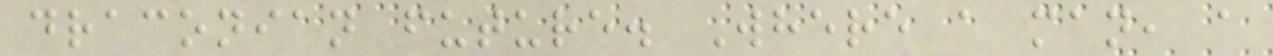draconian future. Where a man, a
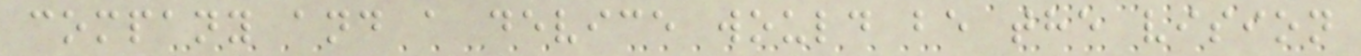company and a device would be the vision
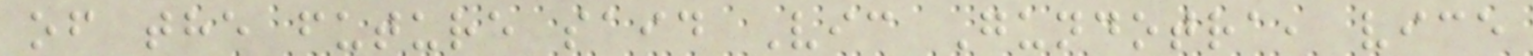of the future said Vic Gundotra, vice
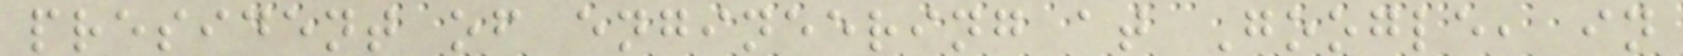president of engineering at Google, in
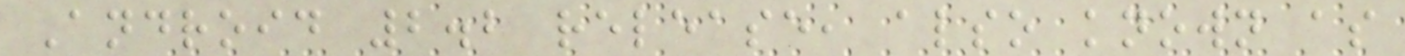Android 2.2 release, also known as
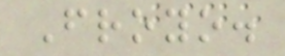Froyo.
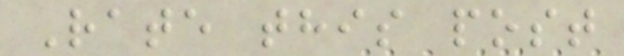Rate this post
